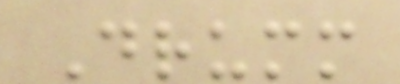Drumm
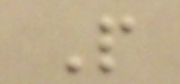P
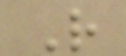R
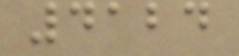4124
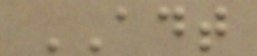ADT
